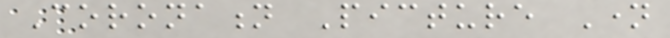Coronation Picture Name
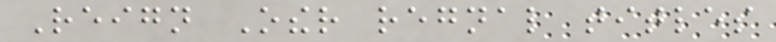Reign Other regnal titles
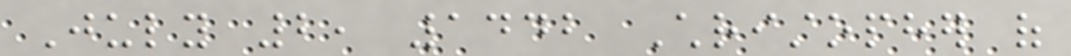July 2, 1442 Christopher of
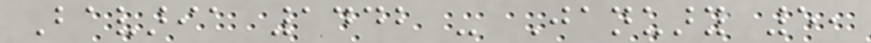Bavaria 1442 - January 5,
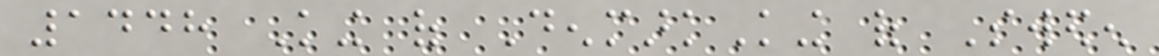1448 King of DenmarkKing of Sweden
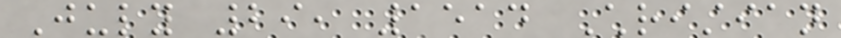July 29, 1514 Christian
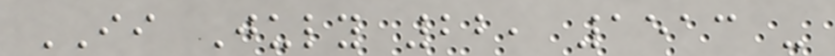II July 22, 1513 -
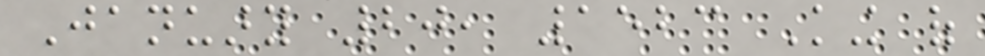January 20, 1523 King of
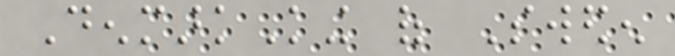DenmarkKing of Sweden
